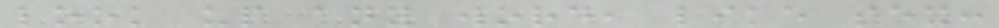look up any word, like sex:
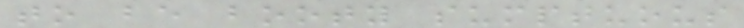to be booty sumptuous
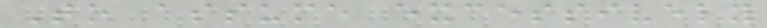To assume excessively
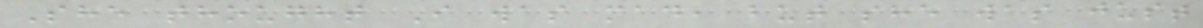She thought I was mad, but she was just
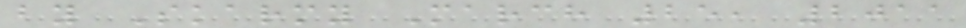by Skarmy March 25, 2011
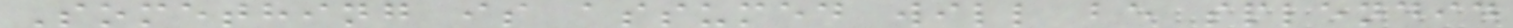Something is assumed will be splendid
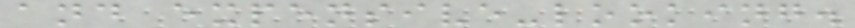and expensive-looking.
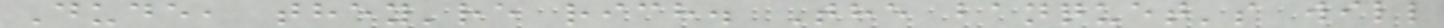Dude, they're rich. The banquet's will
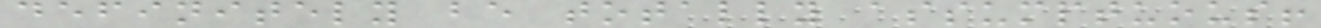definitely be totally assumptuous!
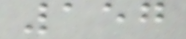157
